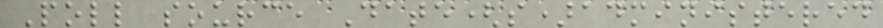Poll source Date(s)administered
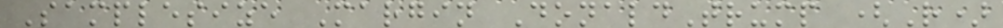Samplesize Margin DonaldTrump (R)
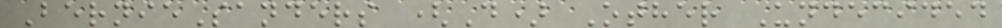BernieSanders (D) Other Undecided
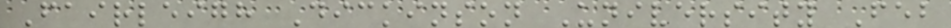Fairleigh Dickinson University Feb
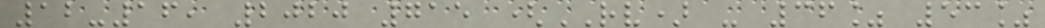12-16, 2020 715 (RV) - 36% 53%
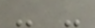- -
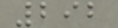292
